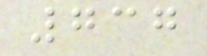737
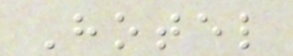Hotel
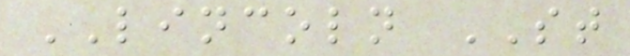LINCOLN ST
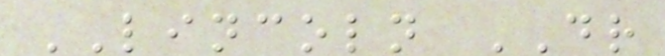LINCOLN DR
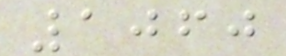1060
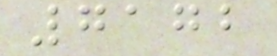7172
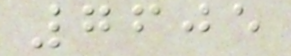7605
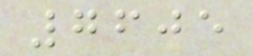7605
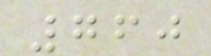760
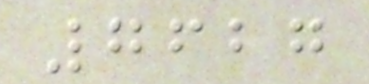7627
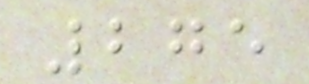275
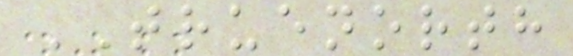TRUENORTH
